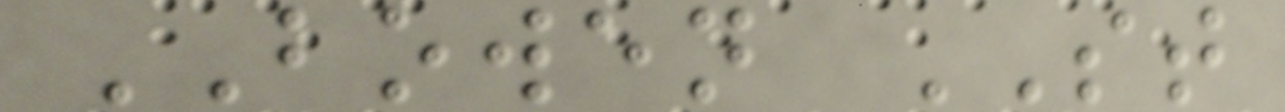BOWEN ST
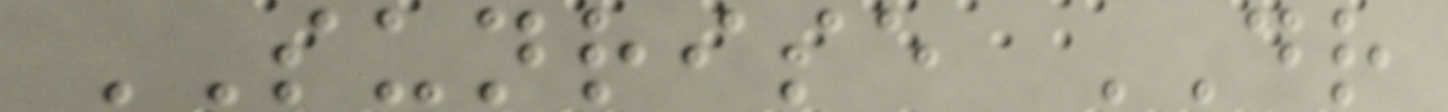SUNRISE DR
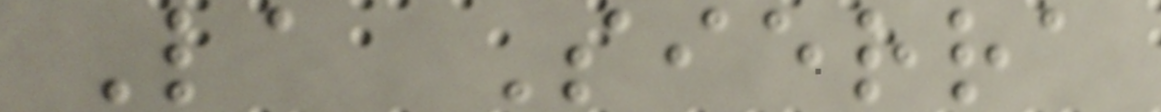La Sierra
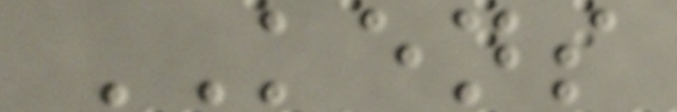KENS
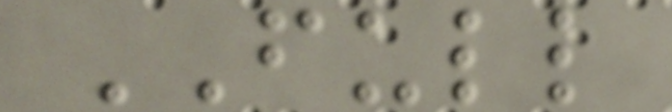FULL
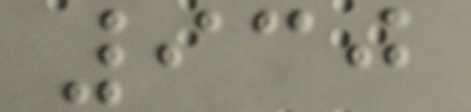930
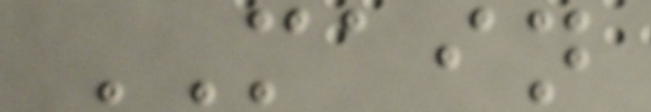MAIN
